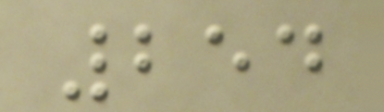254
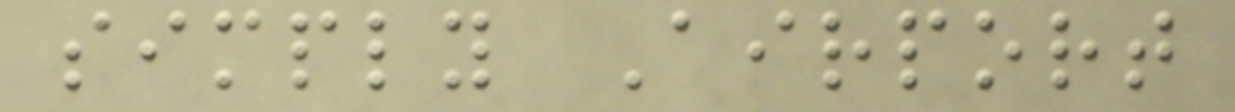simply Airport
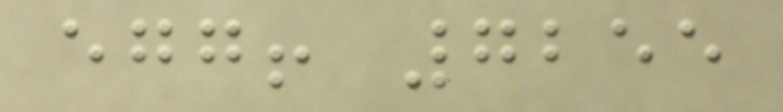egg! 7255
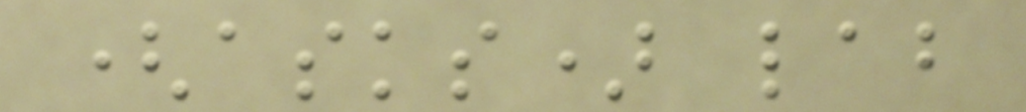(asks) lab
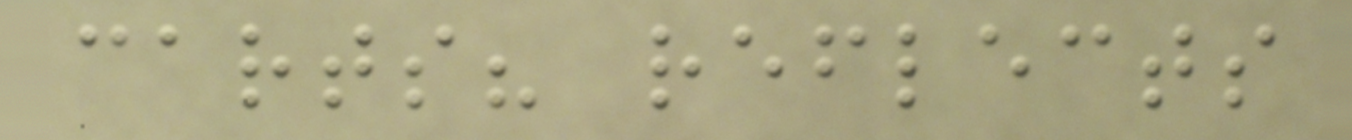carts? reflects
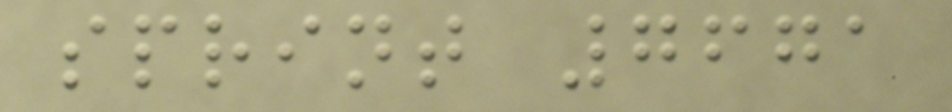sprint 7671
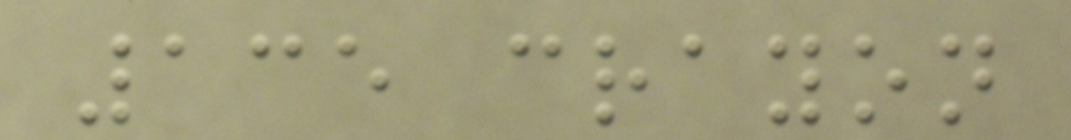135 crayon
